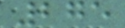275
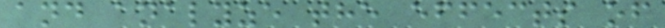and analyze the effects of
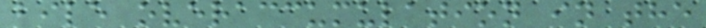bile overaccumulation in the
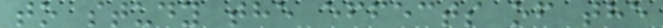to study the effects of the
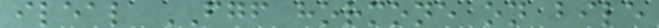ileal FGF hormone on bile
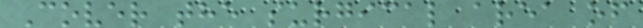Cover the surgical area of
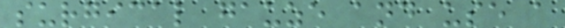surgical gauze and use a
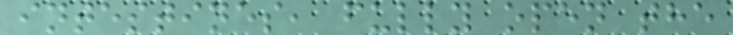intestines, fully open the
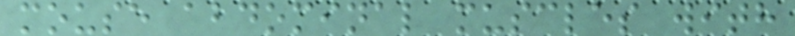mouse abdominal muscles with
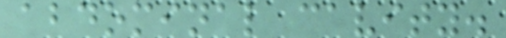abdominal cavity.
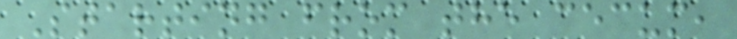Starting from the cecum,
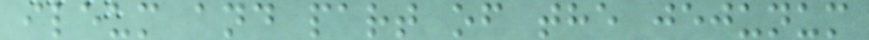ileum and part of the jejunum
